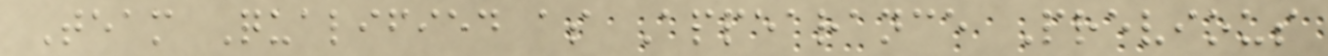Team Qualified as Appearance Previous
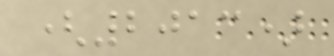(2013)
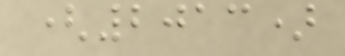(2013)
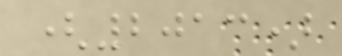(2013)
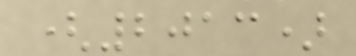(2013)
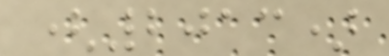(2013)
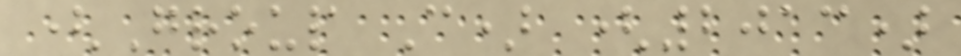(Group C) (2013)
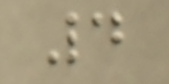4
